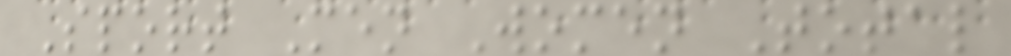Sport Men Women Total
